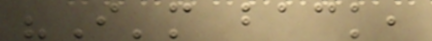"I'm back,
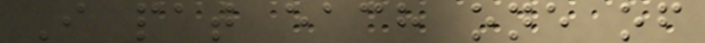I pat each one of
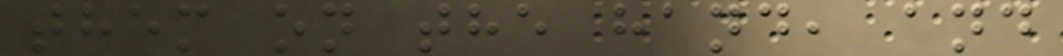them on the hand, and
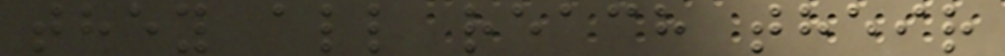they all reach their
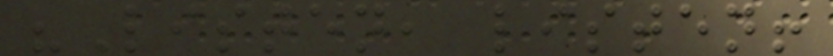"Listen, listen!
